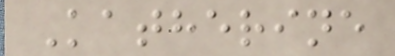Katherine
